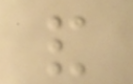and
